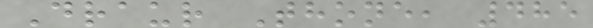Draur Thone, 485
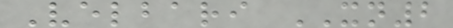Velbari XN2
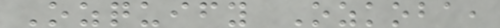Ozquify Ozkoba,
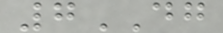7DG
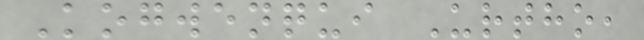Kogwenqui Urtho,
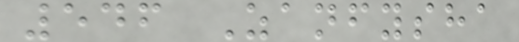546 Zanfysha
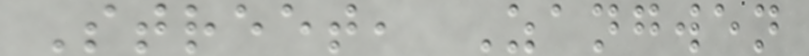Street, Zangwen
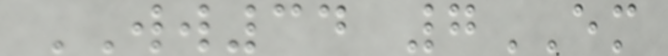WW34 7EM
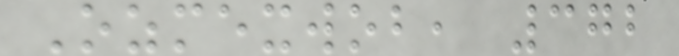Ozmexwob, 372
